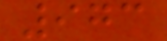973
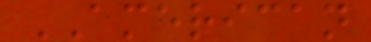AMERICAN
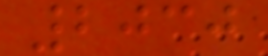2030
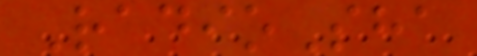RadioSha
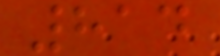814
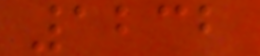1232
